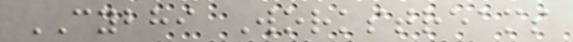CYBHI Workstreams
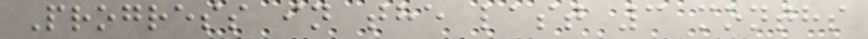Progress in the last 3 months
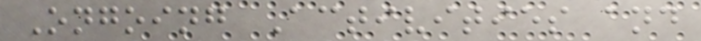Ongoing Activities and
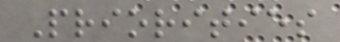Priorities
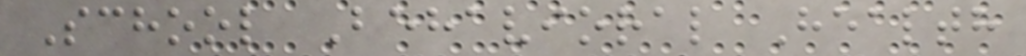School Behavioral Health
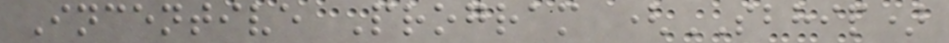Incentive Program (SBHIP)
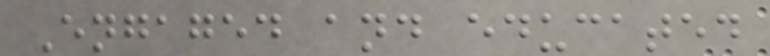Engaged and educated
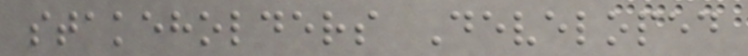stakeholders Developed
